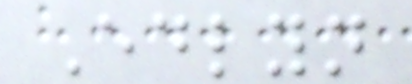Edlyn
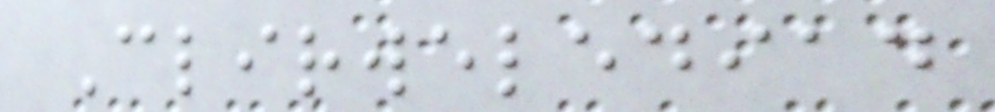Clirwelediad
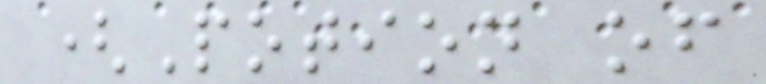(Potion of
